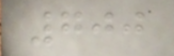700
